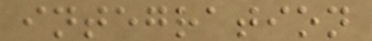integration
